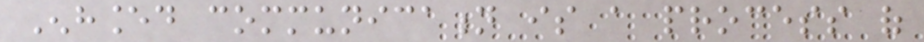Enhanced communication is a process of
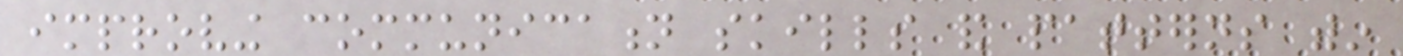improving communication skills and patterns within
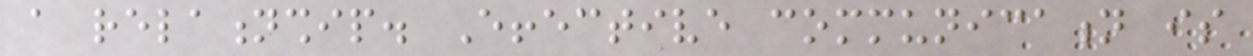a relationship. Effective communication is
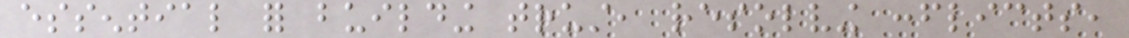essential for building trust, resolving conflicts,
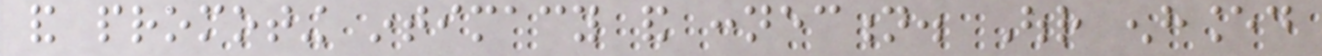and promoting intimacy and connection. Our enhanced
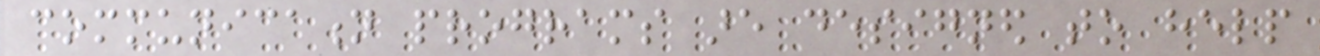communication programs are designed to help
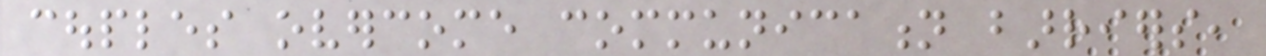couples overcome communication barriers,
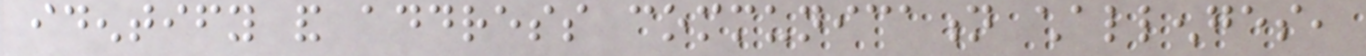identify and address communication challenges,
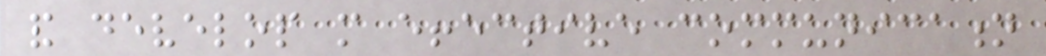and develop more effective communication
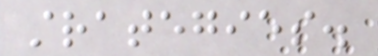strategies.
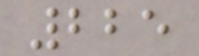225
